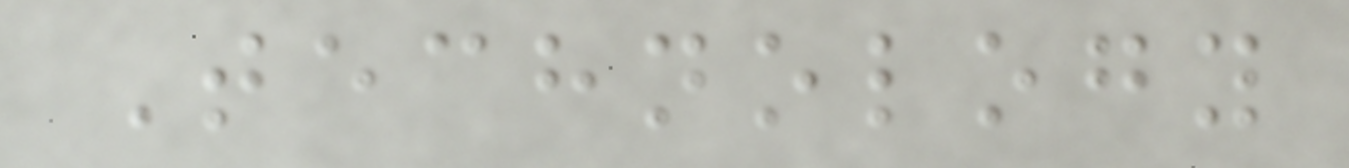Technology
